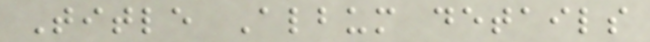Title Album details
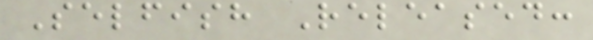Selfish Released:
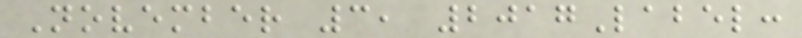November 3, 2017Label:
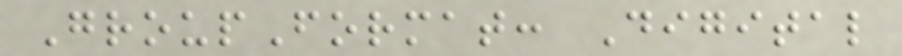GroupFormat: Digital
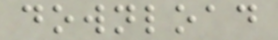download
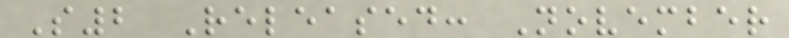S2 Released: November
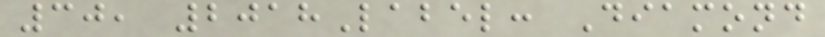30, 2018Label: Diamond
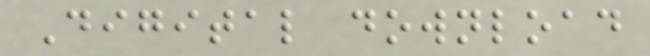Digital download
